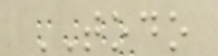TODO
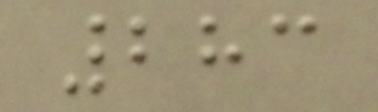283
